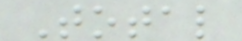Total
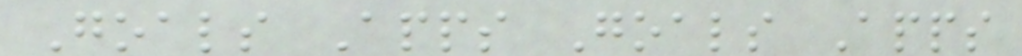Goals Apps Goals Apps
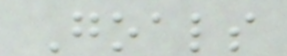Goals
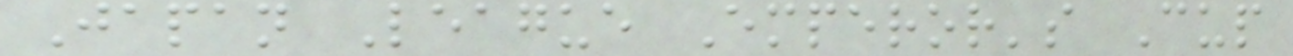Japan League Emperor's Cup
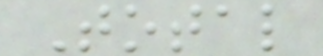Total
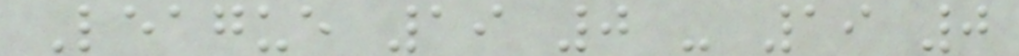League 19 0 - 19 0
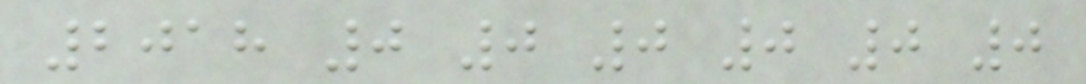2018 0 0 0 0 0 0
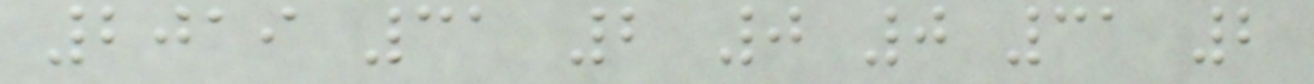2019 31 2 0 0 31 2
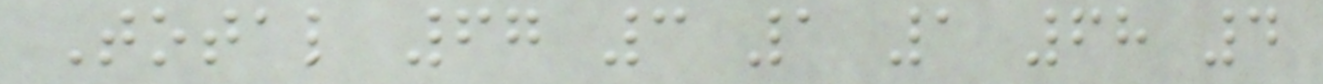Total 67 3 1 1 68 4
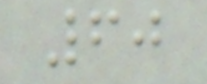60
